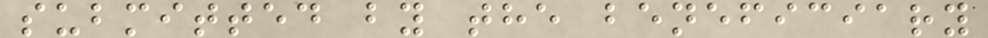submitted by the beneficiary
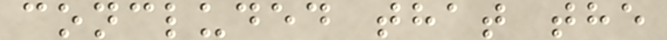concluded that the
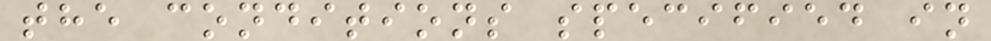the conditions specified in
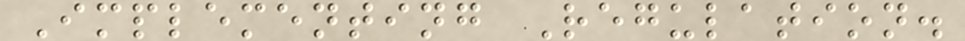Implementing Regulation.
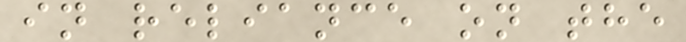in reliance on the
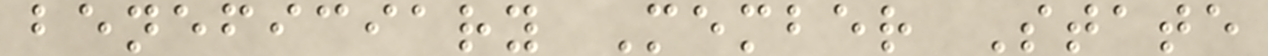beneficiary Member State
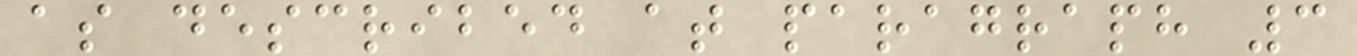as described at paragraph 3
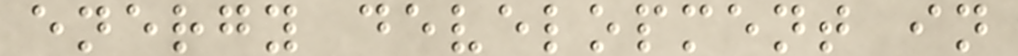energy development in
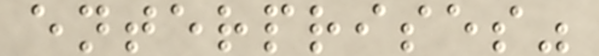enterprises"
